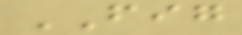FIG
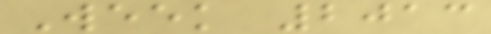Week 2013
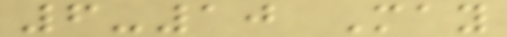6-10 May
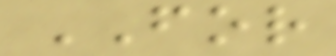FOR
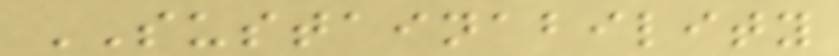SUSTAINABILITY
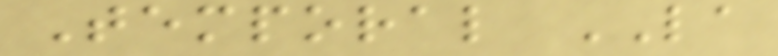Temporal LA
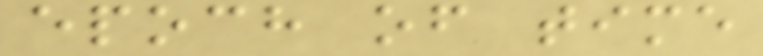epoch of time
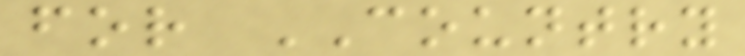for COUNTRY
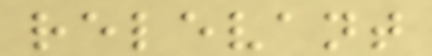relevant
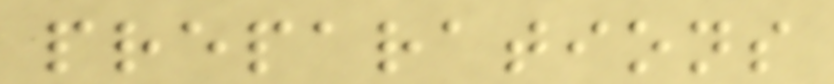preparations
